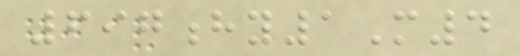697hy1M4
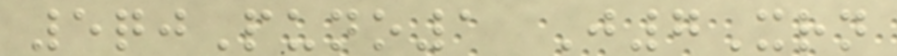5qjPuno1 J7Xrn
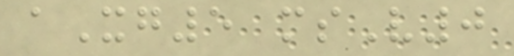aXg5 msV0
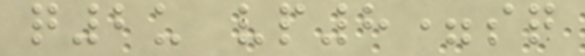q2u vp8=sq
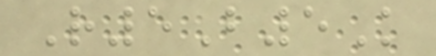R5B5K
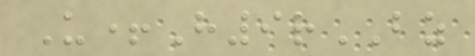U+H9rBZ
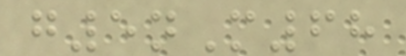g5nM68
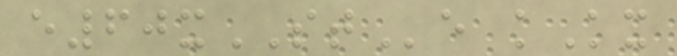e60xSTe kKx
